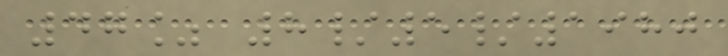47% 8/5/1980
